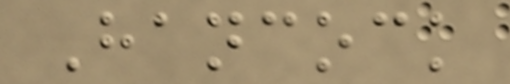Hancock
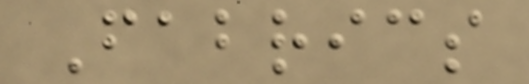Fabrics
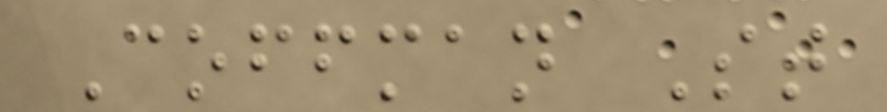Coffman St
